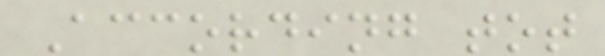According tot
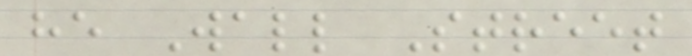he Wall Street
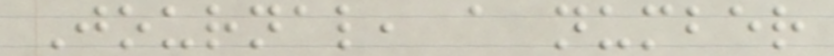Journal, a number
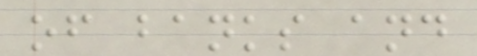of banks and
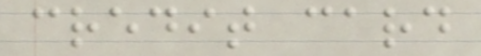credit card
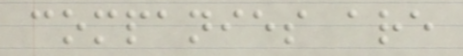companies are
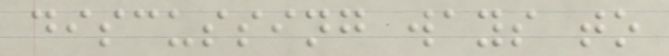discussing ways to
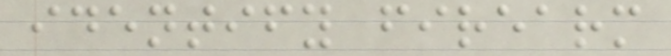identify firearm
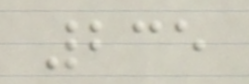235
